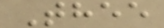Thee
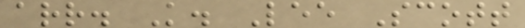arr. K. Lee Scott
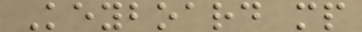Keyboard mp
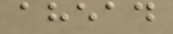ahead
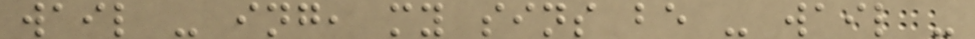wail - ing, my sins be - wail -
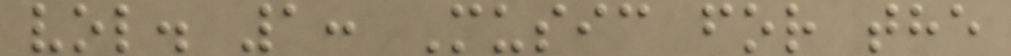vol. 1: Music for the
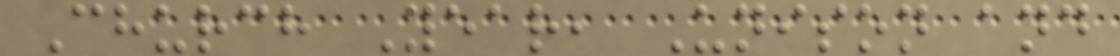Church Year, Unison and
